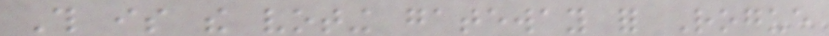This is the voting gateway for Rogue
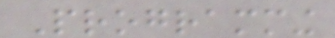Programming
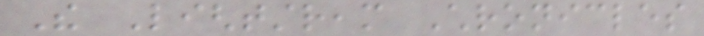The Lightstream Chronicles
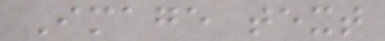Image text
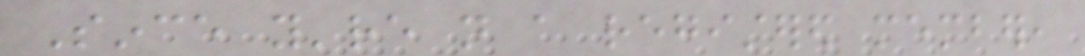Since you're not a registered member,
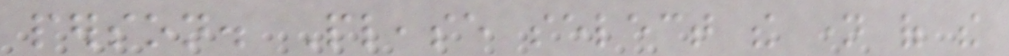person. Please select the name of the
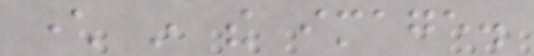character in the image.
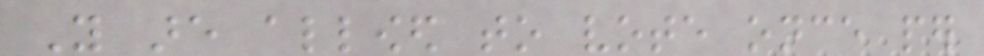You are allowed to vote once per
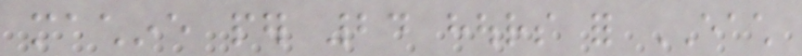machine per 24 hours for EACH
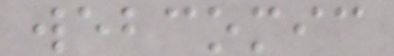webcomic
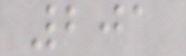201
